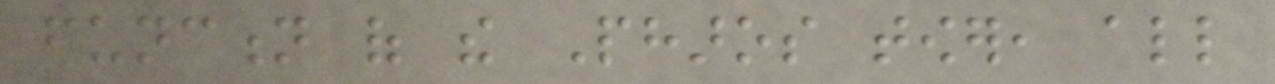function of the Pharos tower, all
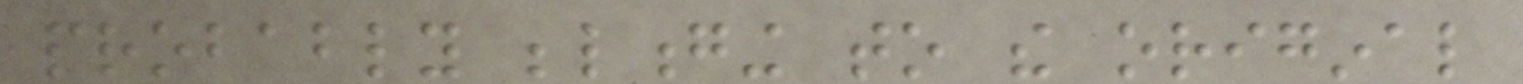probably belonging to the original
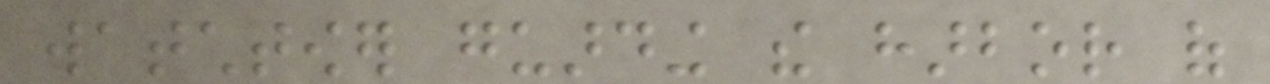watchtower guarding the harbor of
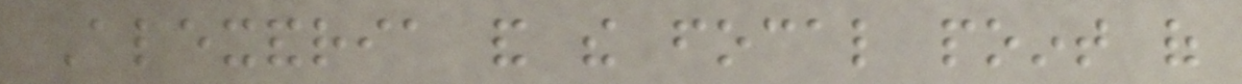Alexandria and the focal point of
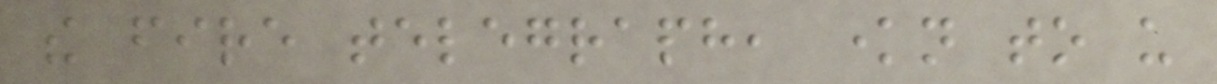the fire telegraph, known to us
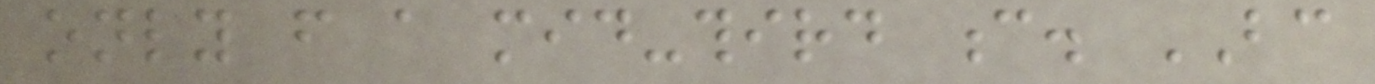only from a mid-third c. BC
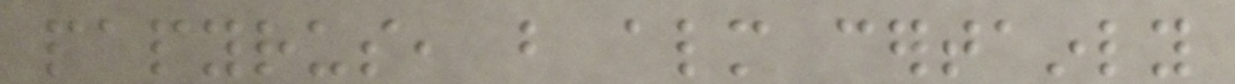papyrus, but almost certainly
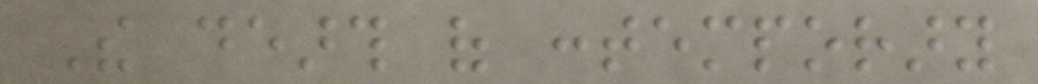The dearth of contemporary
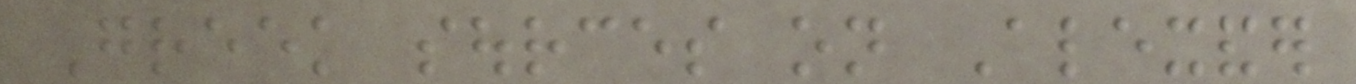Greek sources on Alexander
